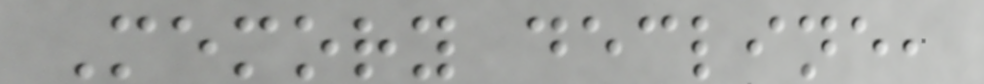Memory decline,
